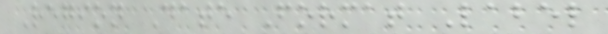Region Date Format Label
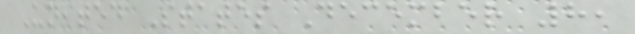United States December 8,
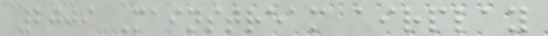2009 Mainstream airplay
